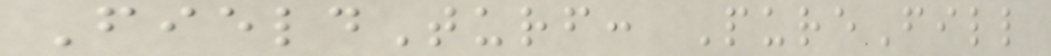FieldTurf: PureFill
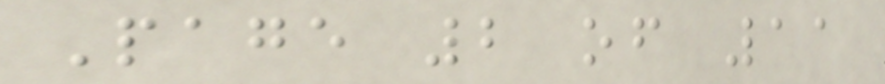Page 2 of 11
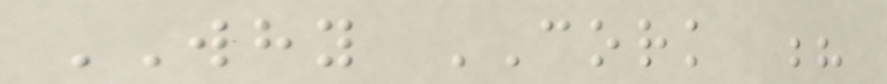WHY CORK ?
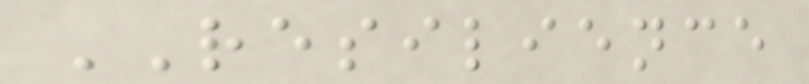RESILIENCE
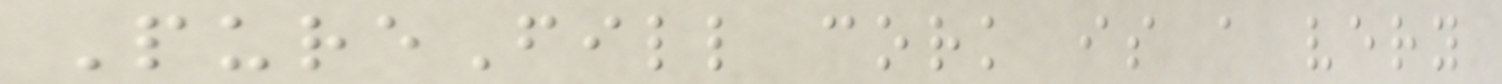PureFill cork is a very
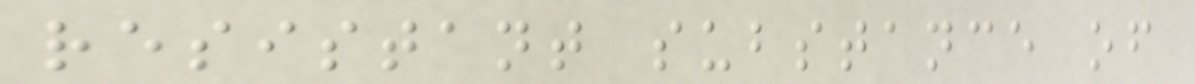resistant substance of
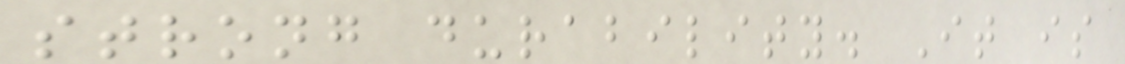strong durability. It is
